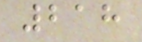218
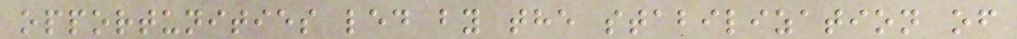opportunities led by the stabilization of
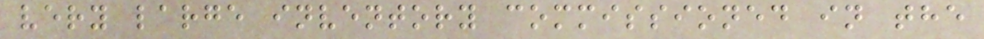very large inventory commissioned in the
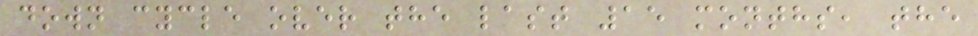down cycle over the last 15 months, the
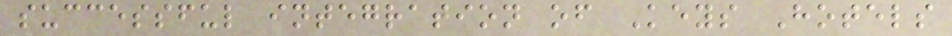successful integration of Keys Hotels
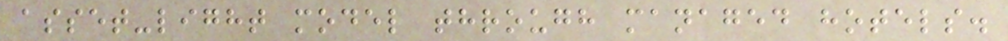asset-light model through managed hotels.
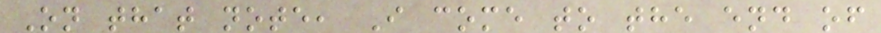On that note, I come to the end of
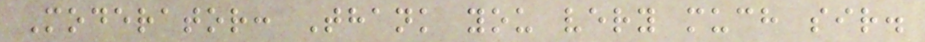Moderator: Thank you very much sir.
